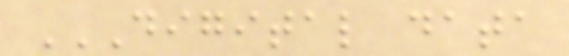DIGITAL DATA
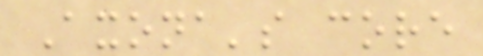Axona's core
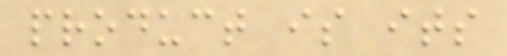product is its
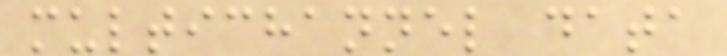multichannel data
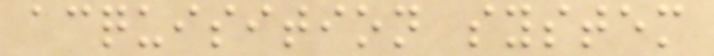acquisition system
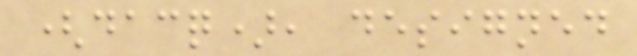(dacq), designed
